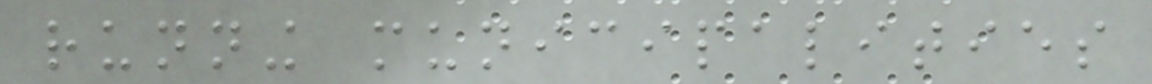running municipalities
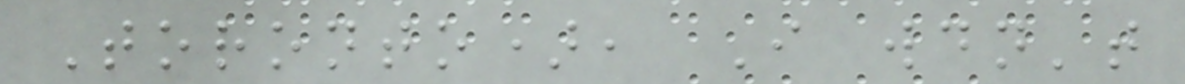Toronto), I wouldn't
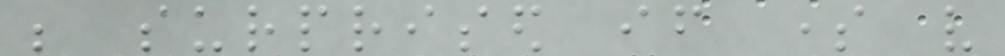be surprised if some very
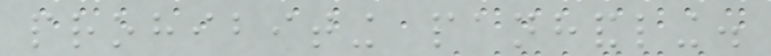prohibiting panhandling.
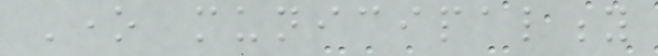One municipality
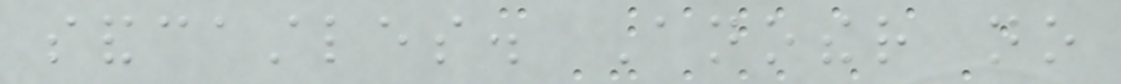sandcastles. Another no
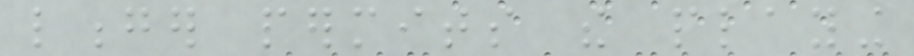longer permits the playing
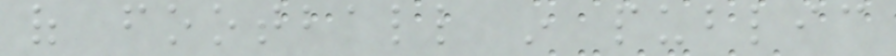of football in public
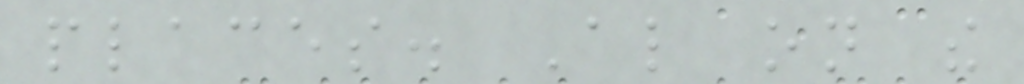places. Also on the
